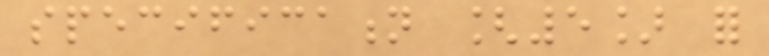specification [5] for
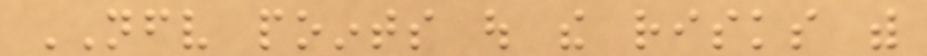NFV points out the risks with
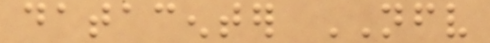datacenter NFV
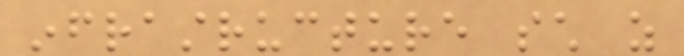infrastructure such as
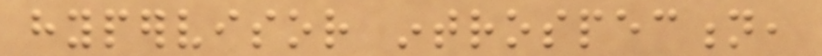hypervisor introspection,
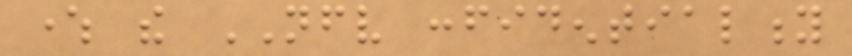where the NFV confidentiality
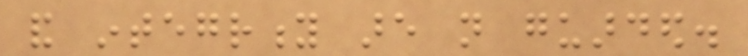and integrity are not guarded.
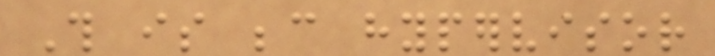This is because hypervisor
